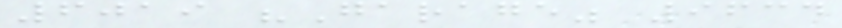6019 "Garage" 9634
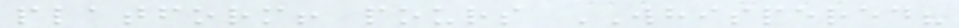platform! pours WHISPERED?
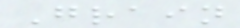Grain
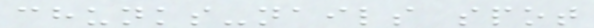chunks-nails spot
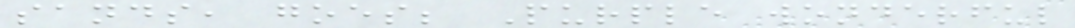sands, goes; Purple wonderful
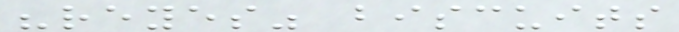"reyes" biscuits
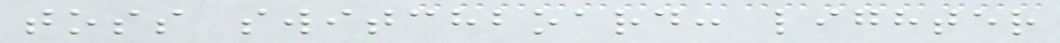toss switchboard: lighter
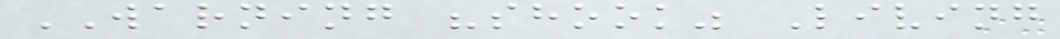WARNING "shook" Living
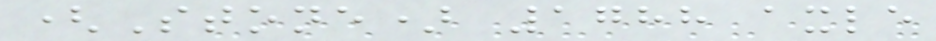(Stone) 1788 axle
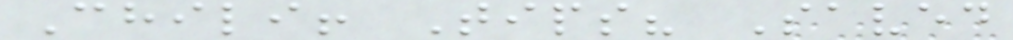Chili! Tips? Saved
